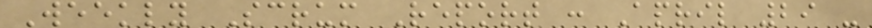Weekly Scrum Report : April 29 -
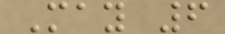May 6
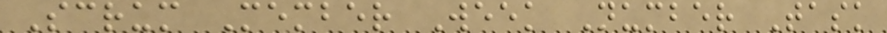Scrum Member Week Number Task
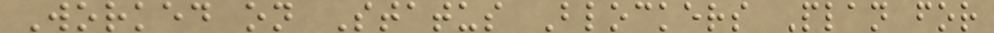Worked on Status Blockers Plan for
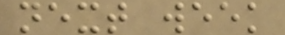next week
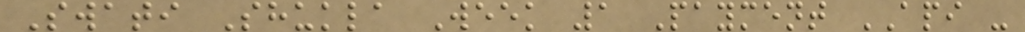Swati Shukla Week 1 Payment API -
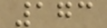173
